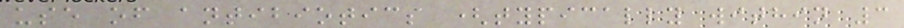use of antibiotics (typically within 3
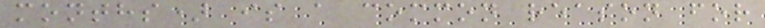months) is a common reason for
